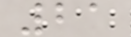21
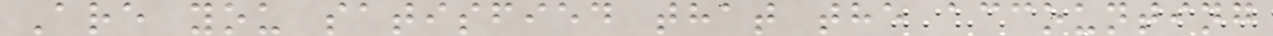Are you satisfied that the accounting
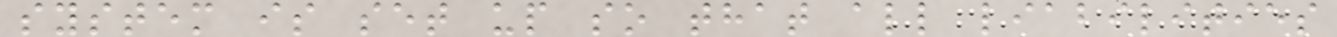system is set up so that all liabilities
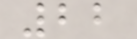22
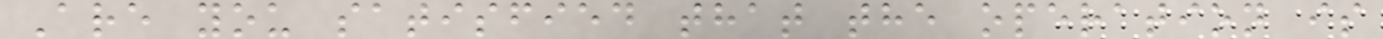Are you satisfied that the operation is
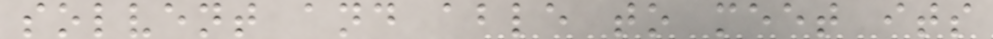solvent and able to meet its
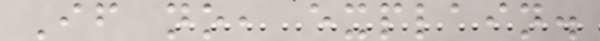If no, explain.
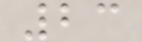23
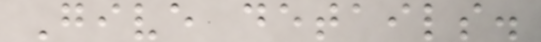Give details.
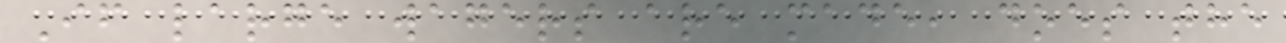If large wagers are made, does the
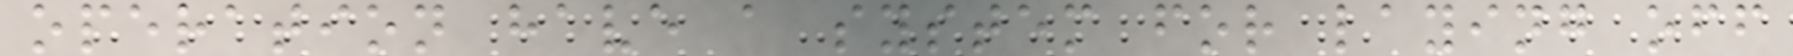operation have a system for laying off
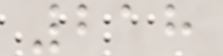218
